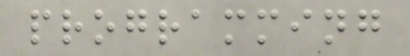programming
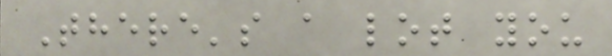There's a lot you
